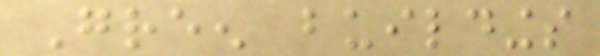Green buildings
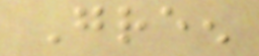Green
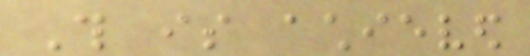This is achieved
